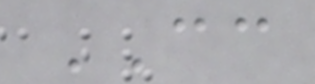CC
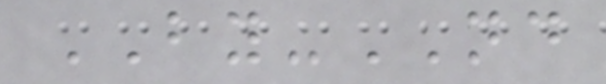BY-ND
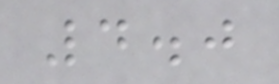4.0
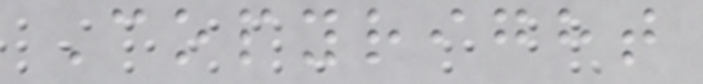Copyright
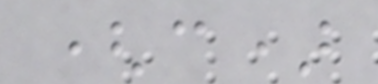(c)
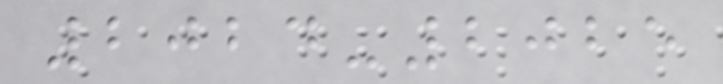2024-2025
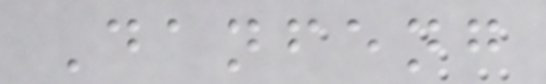Danfeng
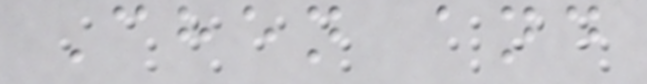Chen and
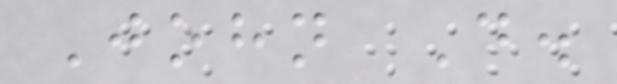John D.
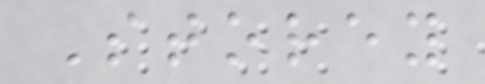Storey
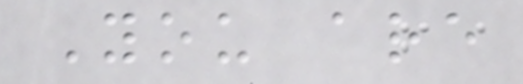You are
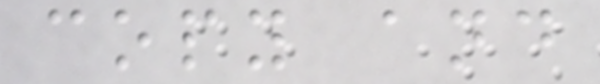copy and
